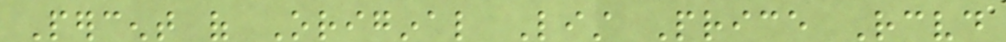Percent of Original List Price Received
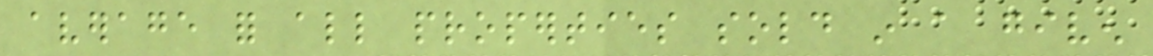average for all properties sold in a given
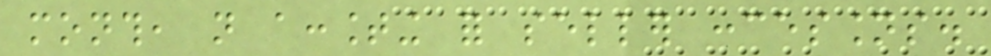month, not accounting for seller concessions.
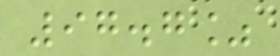97.7%
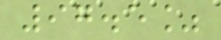97.5%
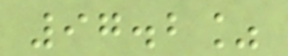97.2%
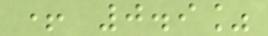+ 0.9%
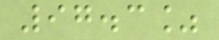97.3%
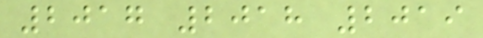2017 2018 2019
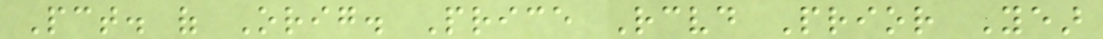Pct. of Orig. Price Received Prior Year
